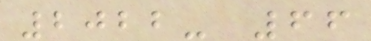2022- 66
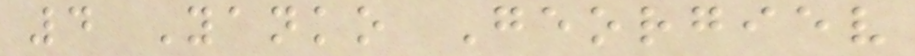4 Yanko Georgiev
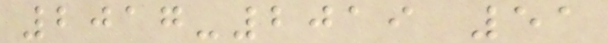2017-2019 51
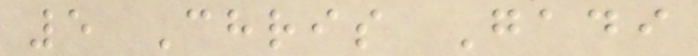5 Chris Gadi
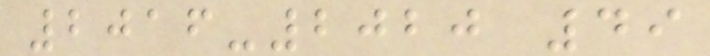2016-2020 49
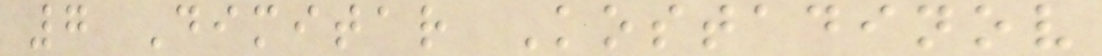7 Dimitar Kostadinov
